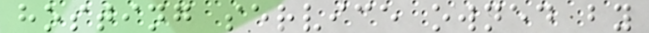hosting service owned by
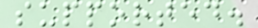supported.
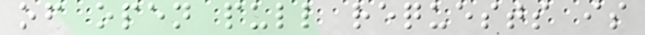of open pull requests is
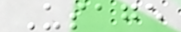Usage
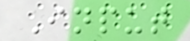Input
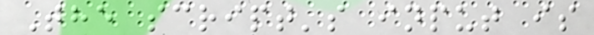The script's input is
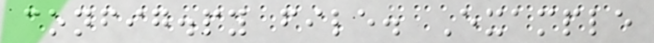config.py file. Example
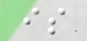is
